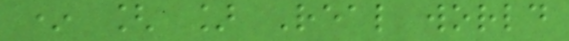* [ ] Real world
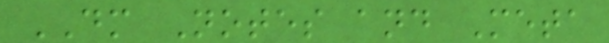DM Notes and Meta
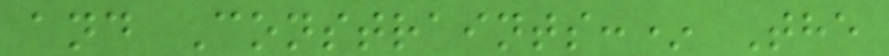and Constraints:* The
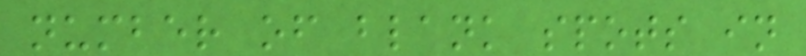number of blank spots in
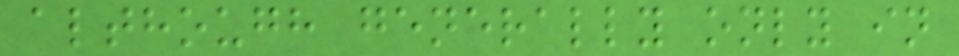although generally only in
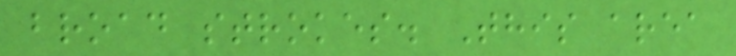broad strokes. This area
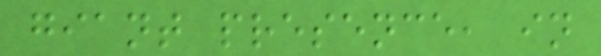giant presence, in
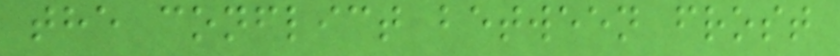the conflict between frost
